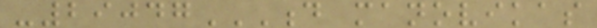-29047D MANOVIKAS
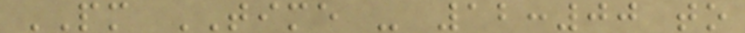PM TIME - 12:00 to
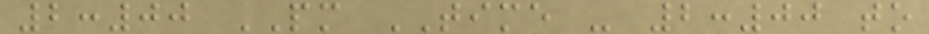2:00 PM TIME - 2:00 to
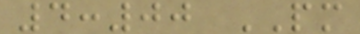4:00 PM
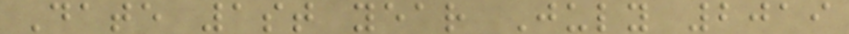Date 1st year July 2019
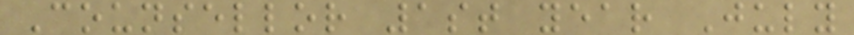Counsellor 1st year July
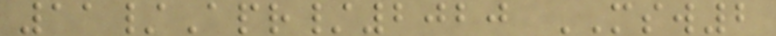11/Apr/2020 MSW2
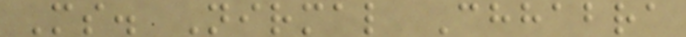Ms. Nirmal Chhabra
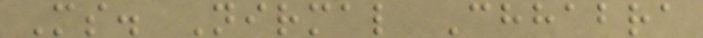Ms. Nirmal Chhabra
